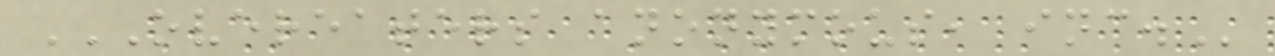OVEREATERS ANONYMOUS, INC.
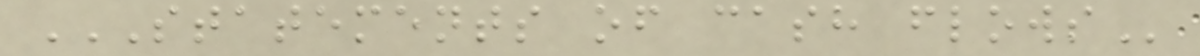STATEMENTS OF CASH FLOWS
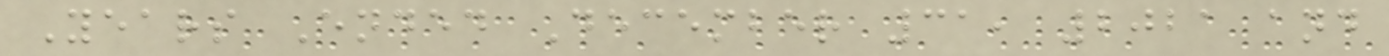Years Ended December 31, 2021 and
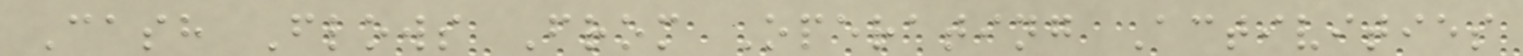Cash Flows From Operating Activities
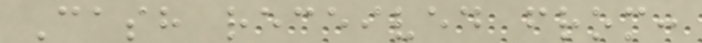Cash received from:
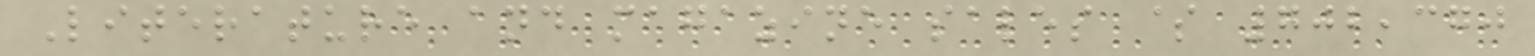Literature and magazine sales $ 702,370
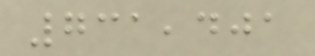731,401
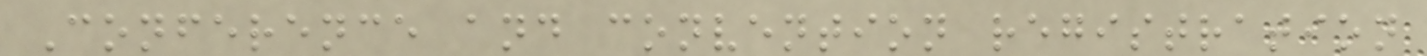Conference and convention registration
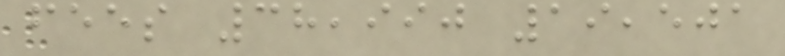fees 38,990 19,501
